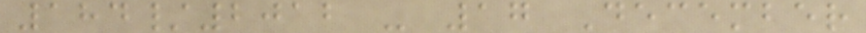184/2012 - 17 December
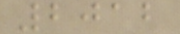2012
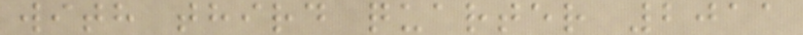with third quarter 2011
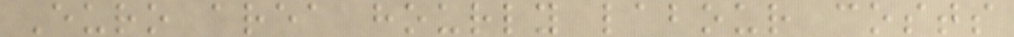Euro area hourly labour costs
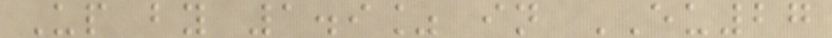Up by 1.9% in EU27
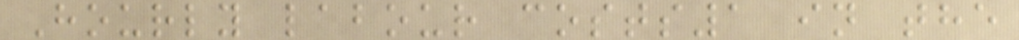Hourly labour costs1 in the
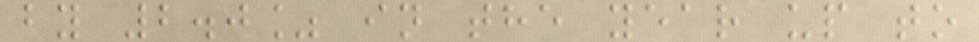by 2.0% in the year up to
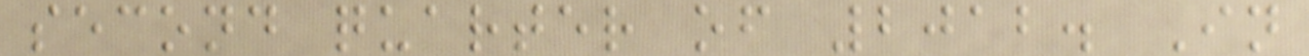second quarter of 2012. In
